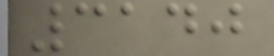3140
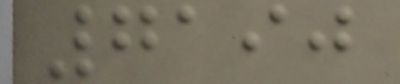7190
